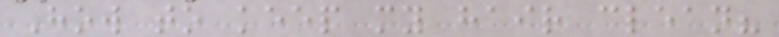How to keep my hair clean?
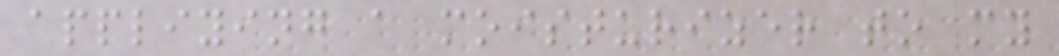appliying a moisturizer to my
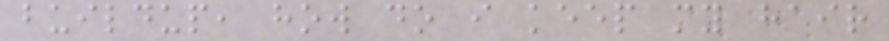buildup, how do i keep my hair
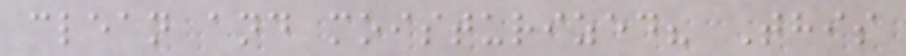clean and moisturized? This
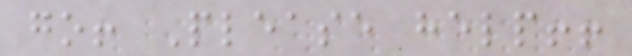go! Please help!!
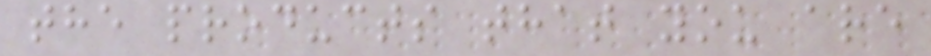the products that you are
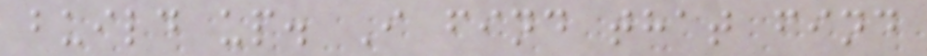build up. I find that find
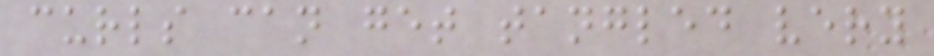curls can get tangled very
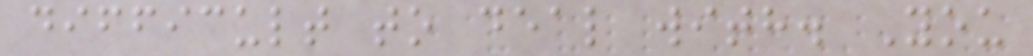difficult to deal with. You
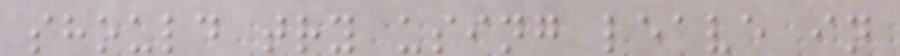should try using leave in
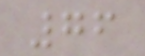76
